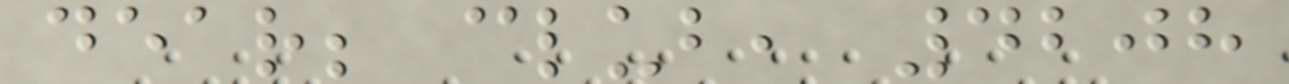dear; club, 4208
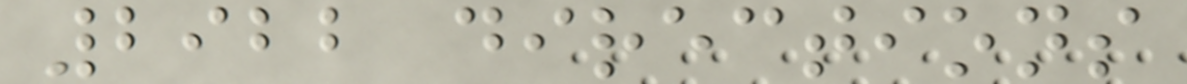2922 directions
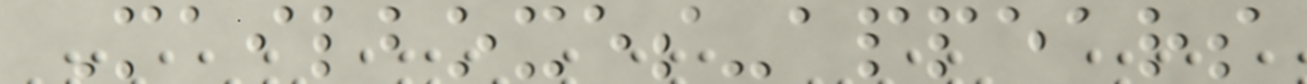Mailboxes-appears
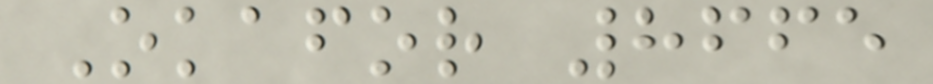Okafor 8665
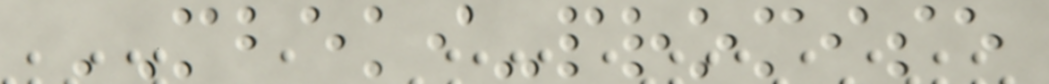MBEKI-promise
